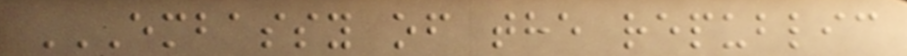EMBASSY OF THE REPUBLIC
